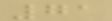71
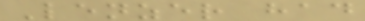Lenzer had
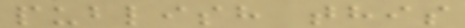publish this
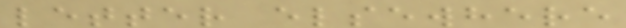letter elsewhere
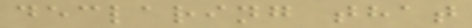declaring that
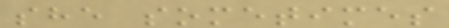she sometimes
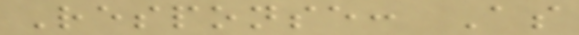Response: As
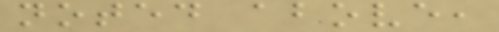noted above,
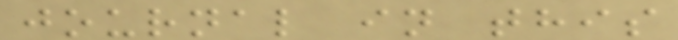journal in this
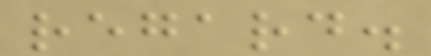regard.
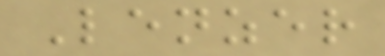Lenzer
